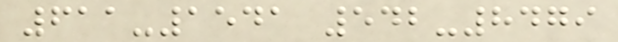611-1541 542-8479
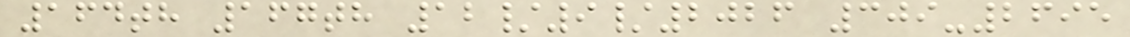164th 167th 12/9/2026 309-2695
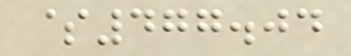$477.04
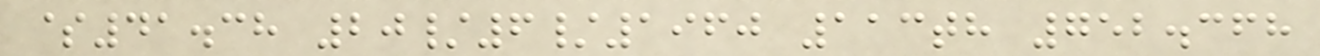$41.38 20/6/1960 113th 752.368
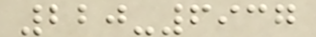220-6937
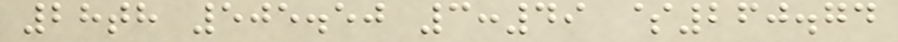28th 505.50 3:49 $260.74
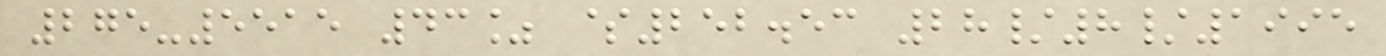275-5515 43% $252.53 28/8/1995
